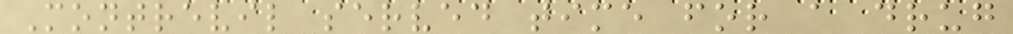Montrevil served time for a drug
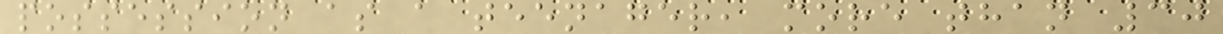possession as a teenager, more than 30
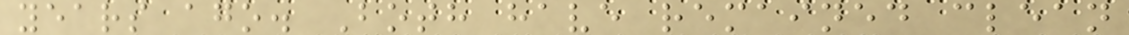years ago. Both have remained clean
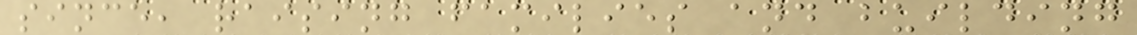since, raising families and building
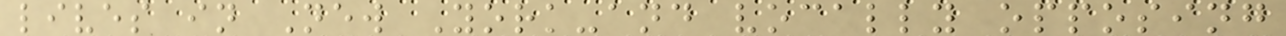lives in New York-and vocally opposing
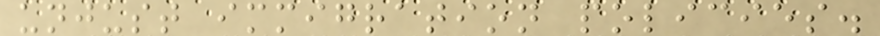unjust immigration policies.
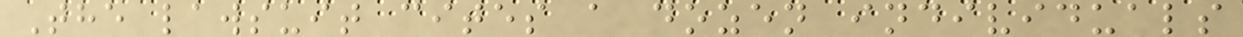The lawsuit cites a dozen individuals
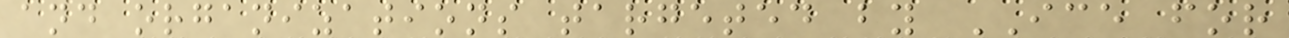and organizations targeted by ICE for
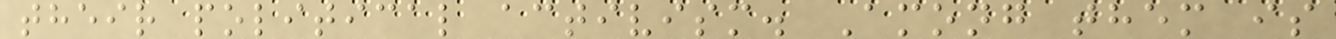their political activism. Among them is
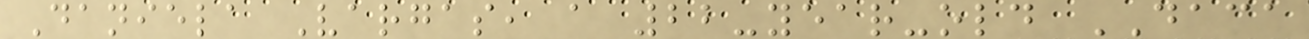Daniela Vargas, a 22-year-old DACA
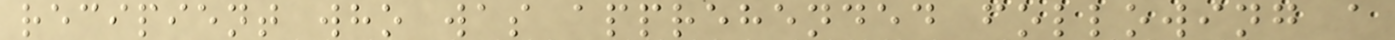recipient who was apprehended following a
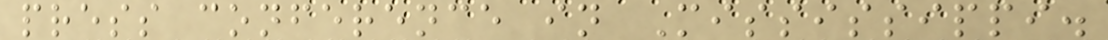press conference in Mississippi.
